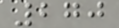270
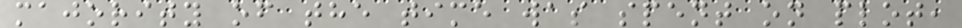majority of the time was spent on plot,
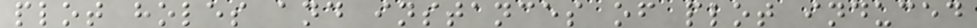plot holes and instances of plot induced
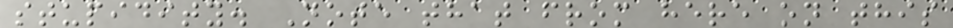stupidity. Note that from here on this
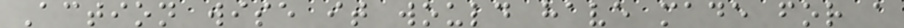Action wise it would have made for a
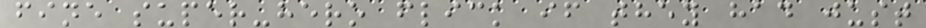fine super-hero flick if they had just
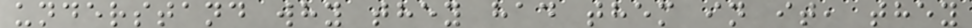understand why they had them in it, they
